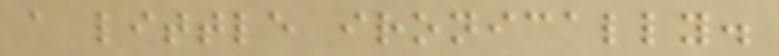a little ironically.
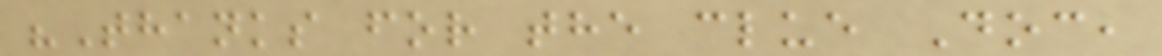"Thanks for the clue Doc,
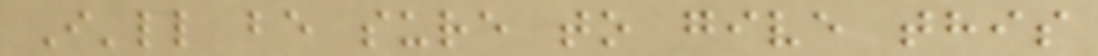I'll be sure to give this
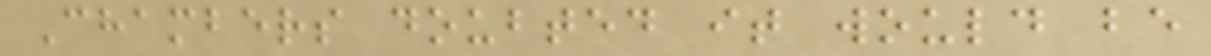Chambers doubted it would be
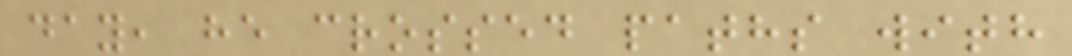day, he crossed paths with
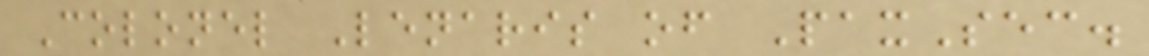Colonel Lenaris of PaxSec.
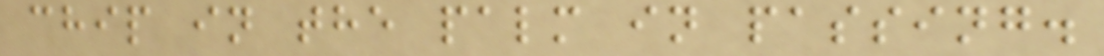chip in the palm in passing.
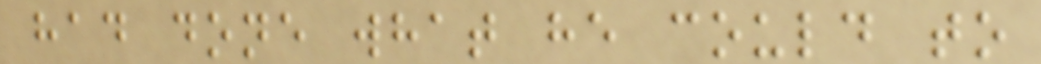had done what he could to
